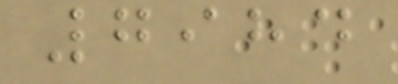7984
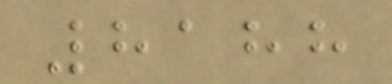8188
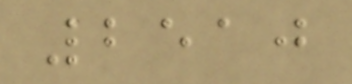2510
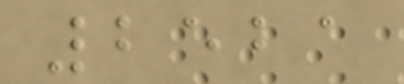2521
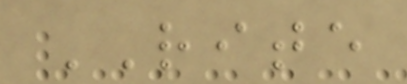RITE
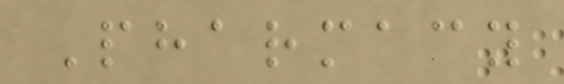Pharmacy
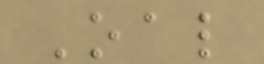Oal
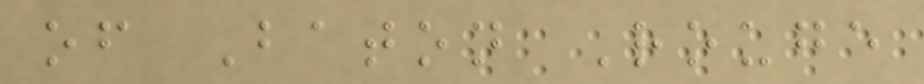of Baton Rouge
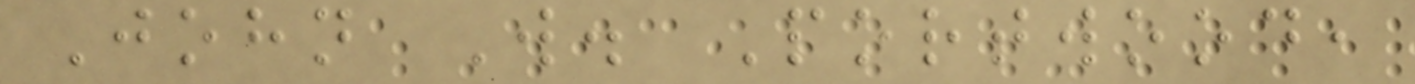John W. Portwood,
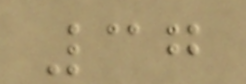37
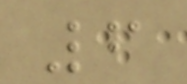6
